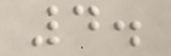4.
